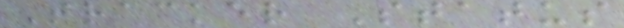Tracker Status
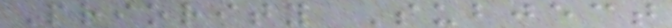Priority Subject
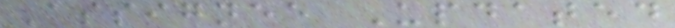Assignee Updated
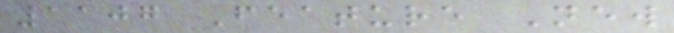1107 Feature New
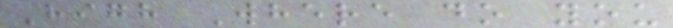High Where do you
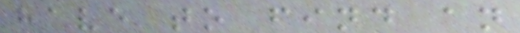have to find an
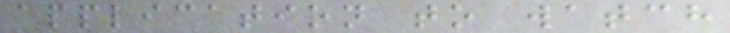application to watch
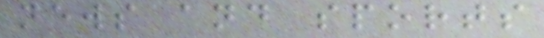news and sports
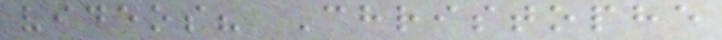videos? Christophe
